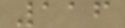116
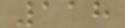118
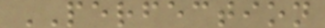PERFECTION
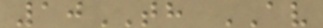10TH AV
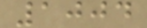1004
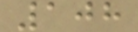108
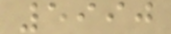5990
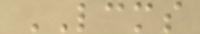LCMS
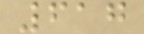617
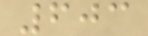603
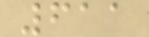611
